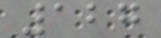127
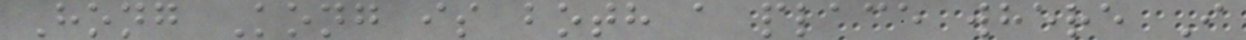Hong Kong is both a place where I
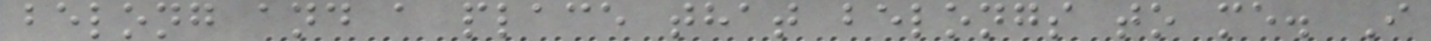belong and a place that belongs to me. I
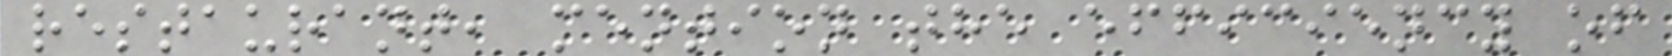restaurant, mention the efficiency of
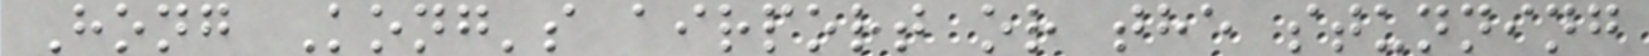Hong Kong's airport or the stunning
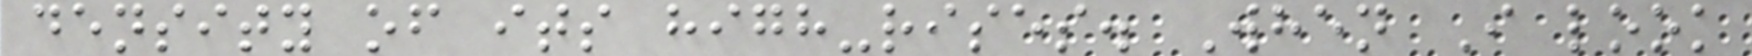density of its high-rises. When I look
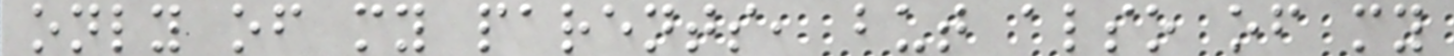only of my parents, but also of my
